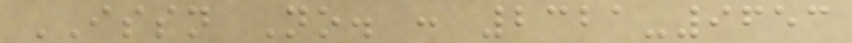ISSN No. : 2321-9653
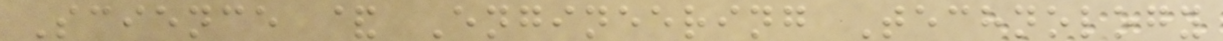Science & Engineering Technology
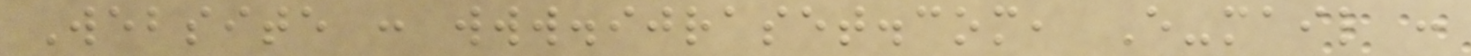Website : www.ijraset.com, E-mail :
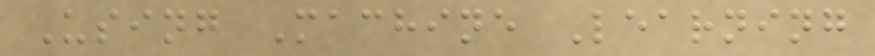Using Machine Learning
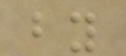by
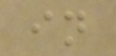in
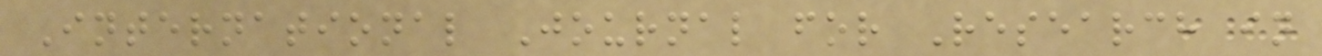International Journal for Research in
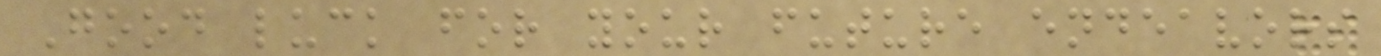Good luck for your future endeavors
